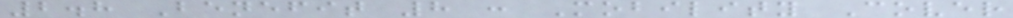2.8 Benefit 8 : Mobility Cover
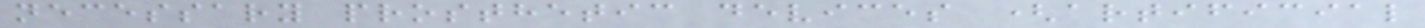necessary prosthetic devices (artificial
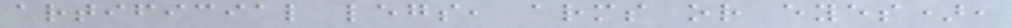artificial legs, arms or eyes),
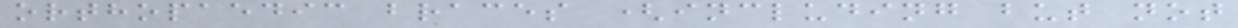orthopaedic braces (including but not
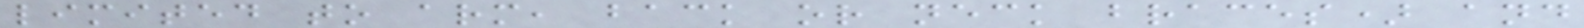limited to arm, back or neck braces) and
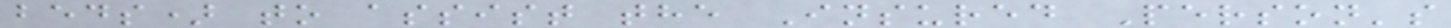beds) to assist the Insured Person's
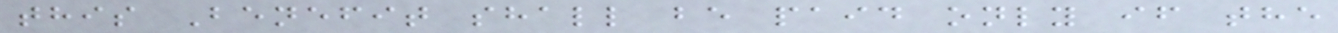this Benefit shall be paid only if the
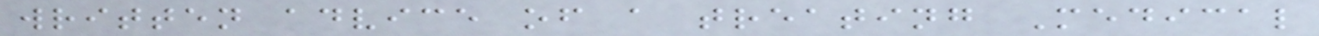written advice of a treating Medical
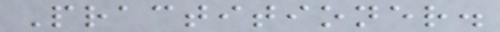Practitioner.
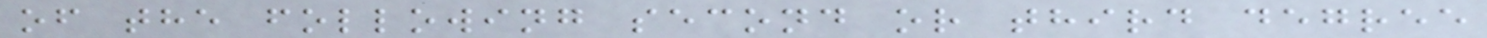of the following second or third degree
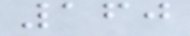160
